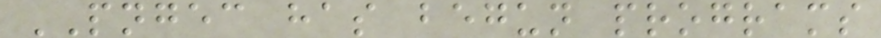PNGEC has begun programs
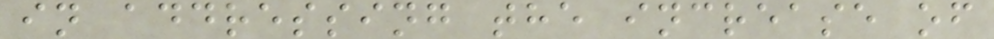in addressing the increase of
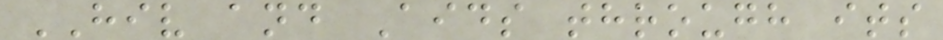HIV and Aids through its
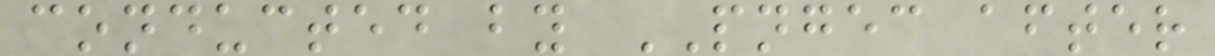conducted by PNGEC after
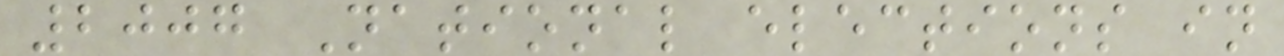2007 National elections in
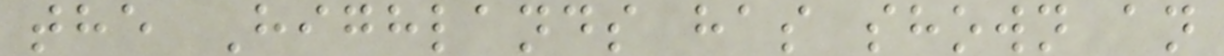the Highlands has shown an
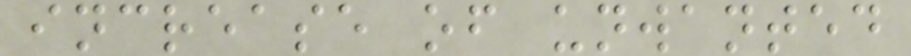increase of unwanted
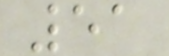51
